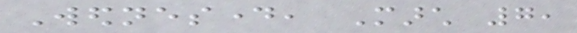Wednesday, March 7,
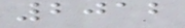2012
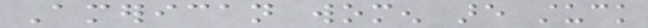American women are stuck
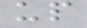up
